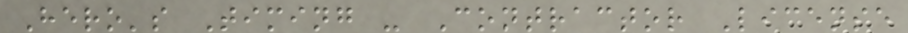Hero's Timing - Contractor License
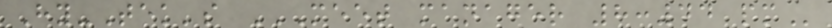Hy-Tek's MEET MANAGER 8:44 PM
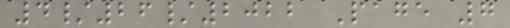4/26/2022 Page 7
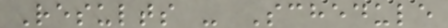Results - Schedule
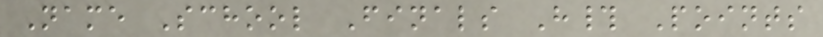Name School Finals H# Points
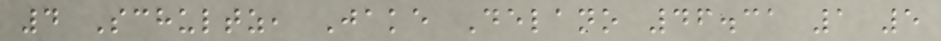4 Schultz, Jake Delano 46.31 1 5
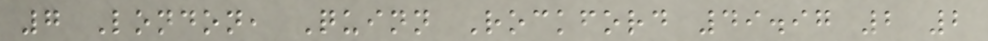7 London, Quinn Rockford 49.97 2 2
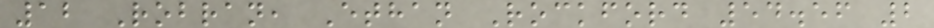12 Robran, Ethan Rockford 54.56 2
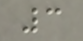3
